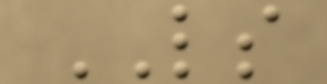LS
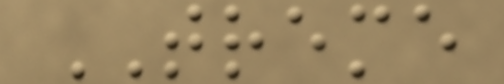TREME
